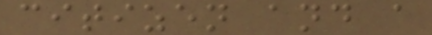citizen and a
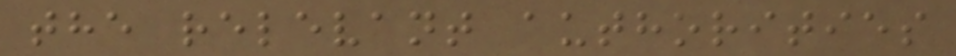the relevant authorities
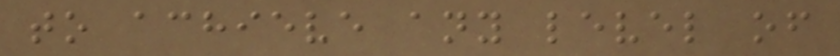to achieve any level of
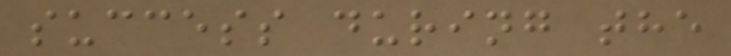success during the
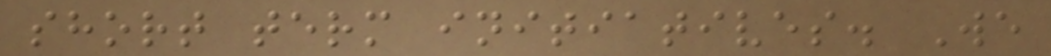short term initiatives. We
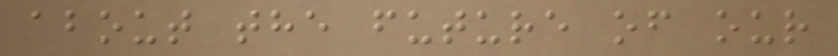about the future of our
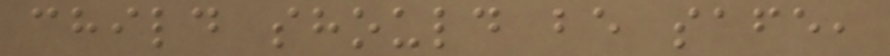child should be safe,
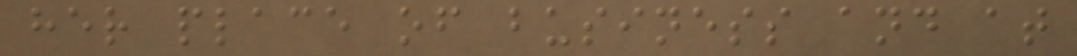her place of business and at
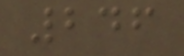246
